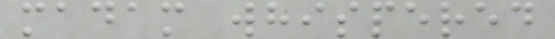madam whispered
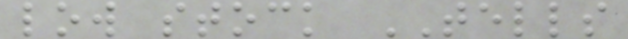low stock TELLS
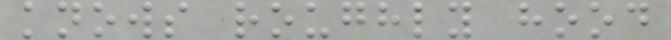knows roughly hood
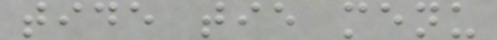tide tie menu
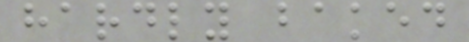hardly baked
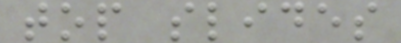top slides
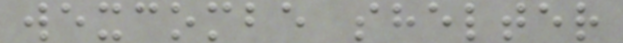wexcombe shelter
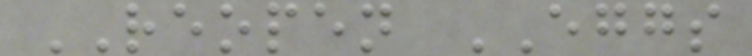REOPEN EGGS
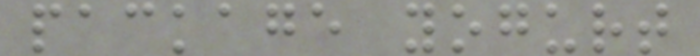package yogurt
